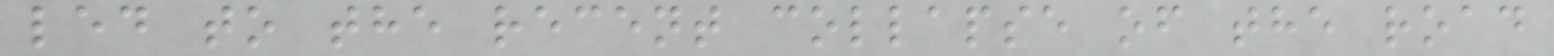led to the recent collapse of the road
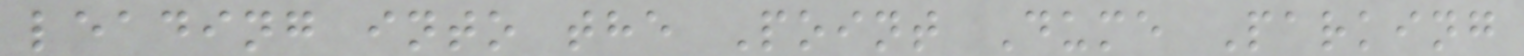leading into the Point Dume Parking
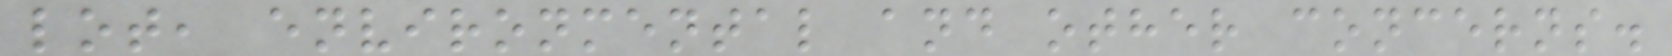lot, environmental and other concerns.
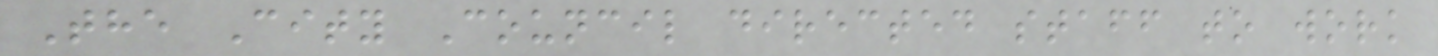The City Council directed staff to work
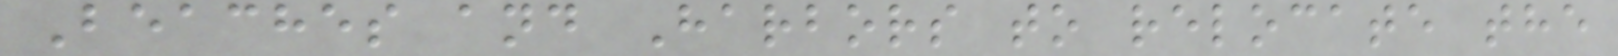Beaches and Harbors to relocate the
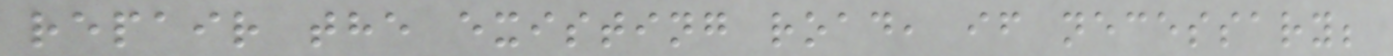repair the existing road, if necessary;
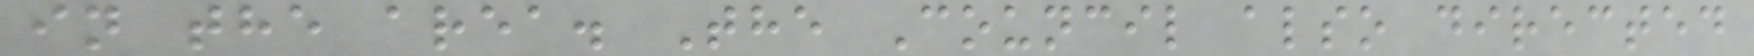in the area. The Council also directed
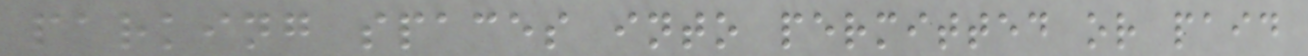parking spaces into permitted or paid
